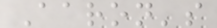Aaron's
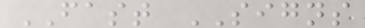FAST SIGNS
